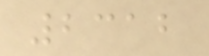2312
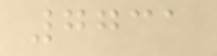7731
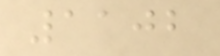1102
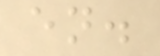en.
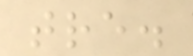tre.
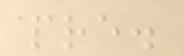pre.
